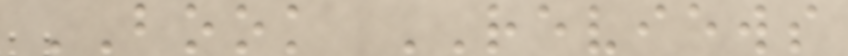BOOK REVIEWS
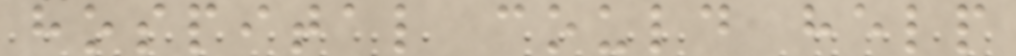hospital could help
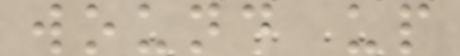wound up
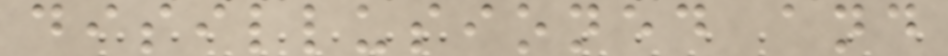disillusioned and
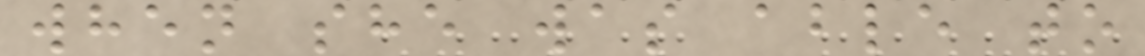when she was able to
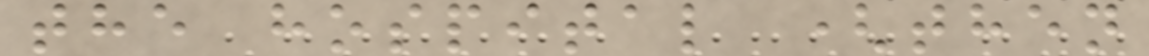the hospital (then
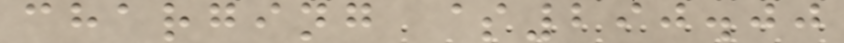charging $290.00
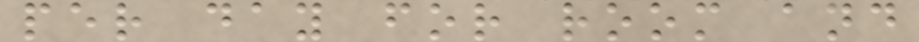per day for room and
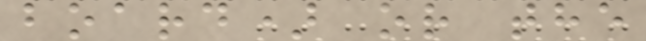board) or the
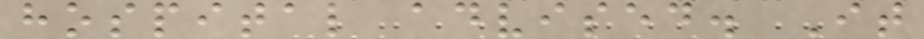hospital advised. It
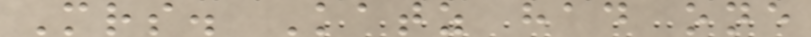Mrs. Katz had one
